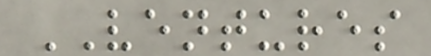VENTURES
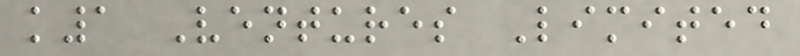k1 Ventures Limited
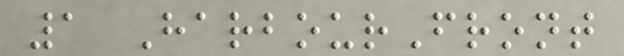1 HarbourFront
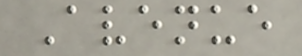Avenue
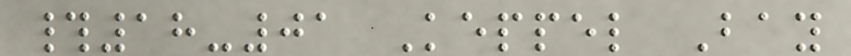#18-01 Keppel Bay
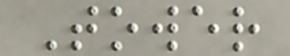Tower
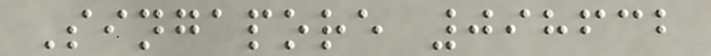Singapore 098632
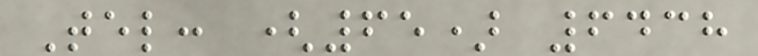Tel: (65) 6438
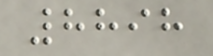8898
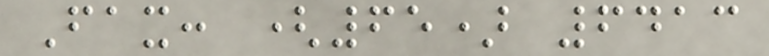Fax: (65) 6413
